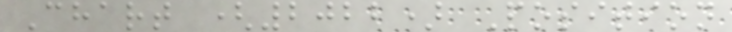Chart (2022) Position
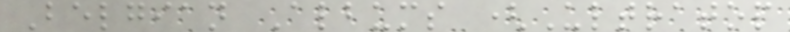Belgian Albums (Ultratop
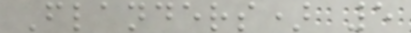Flanders) 5
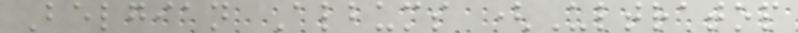Belgian Albums (Ultratop
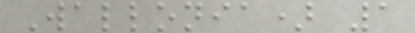Wallonia) 1
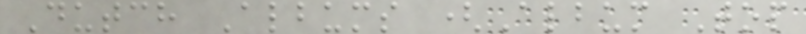Dutch Albums (Album Top
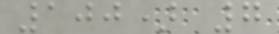100) 7
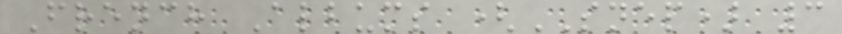French Albums (SNEP) 3
